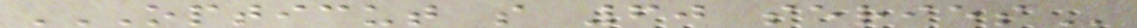OPTICUT S 60 SERIES
